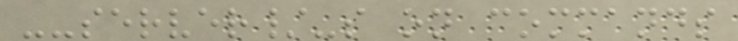--server/-s on commands
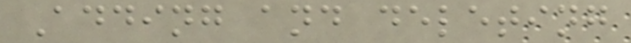Adding and deleting
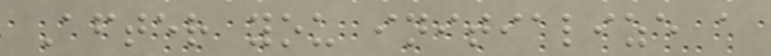After you initialize a
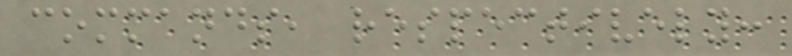commands, respectively:
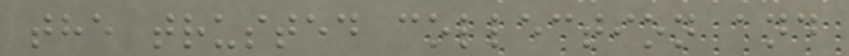the trusted collection and
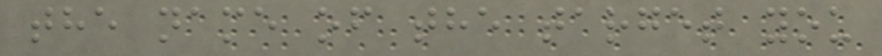the name of the target you
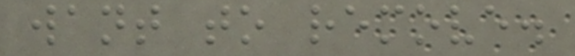want to remove.
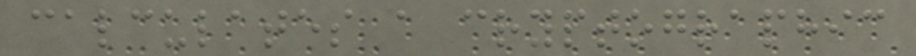calculates a cryptographic
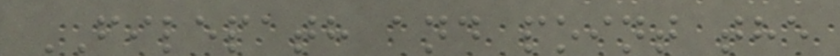FILEPATH and point the
